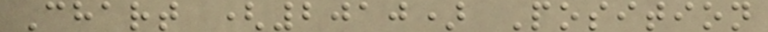Chart (2010) Position
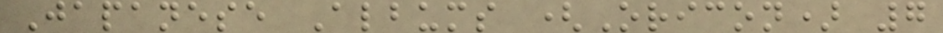Japanese Albums (Oricon) 7
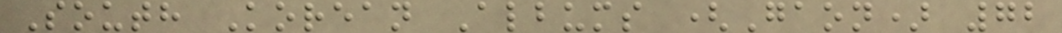South Korean Albums (Gaon) 72
